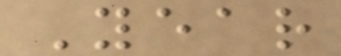Year
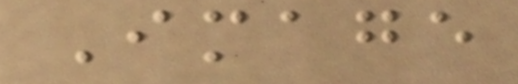Image
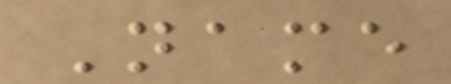Name
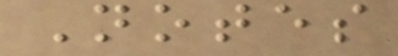Notes
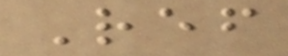Ref
